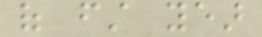of first year
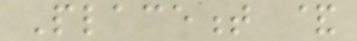Placement &
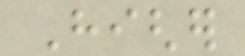Higher
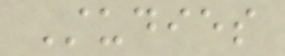Studies
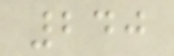240
